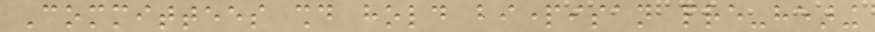Committees should hold bipartisan pre-hearing
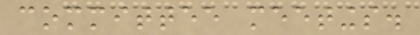committee meetings.
